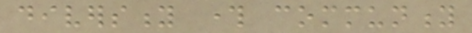diversity through community
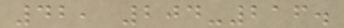42, 204-216.
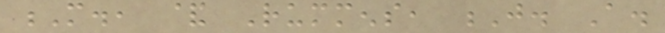M., & Rummens, J. A.
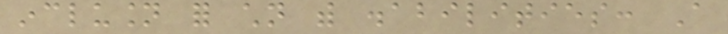inclusion for children with disabilities: A
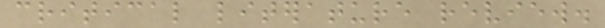critical literature review.
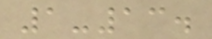1-13.
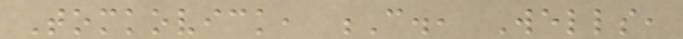Tomkovick, C., Wells,
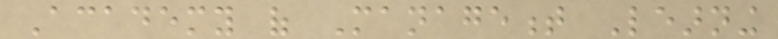Academy of Management Learning
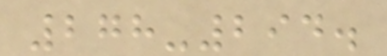278-294.
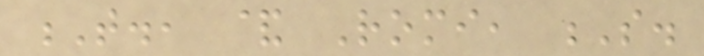T., & Romi, S.
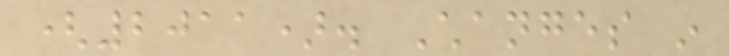(2011). Changes in
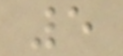5
